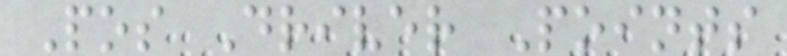Pos Driver Points
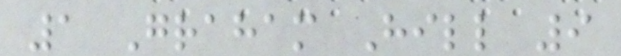1 Graham Hill 9
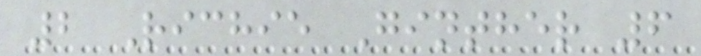2 Richie Ginther 6
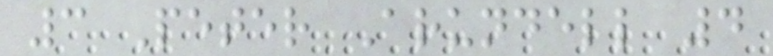3 Peter Arundell 4
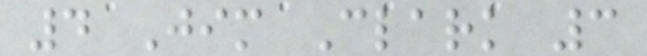4 Jim Clark 3
